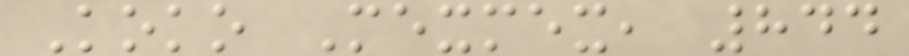Koko Mexmex, 844
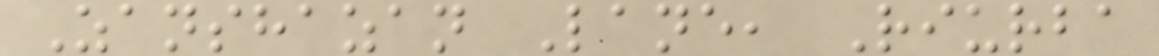Zanshazan Lane, Riurba
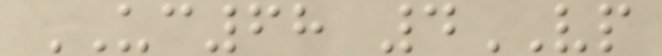UC68 4VP
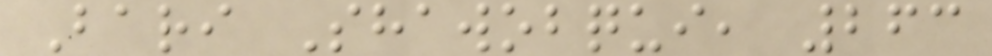Bari Shawobqui, 263
